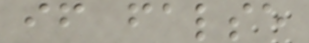if false
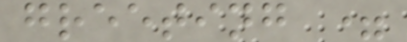greeting =
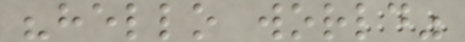"hello world"
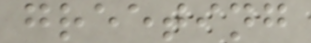greeting
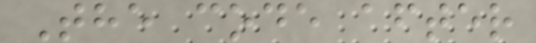The code after
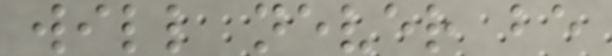will never be
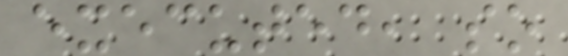executed, so
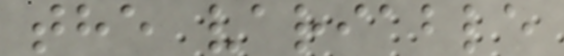the variable
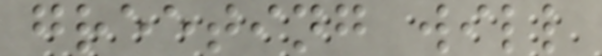greeting will
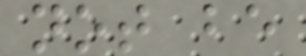not be
